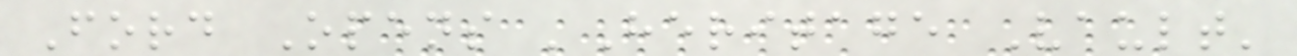Ford Opens 'Heritage Vault'
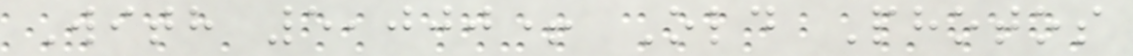With 5,000+ Old Photos
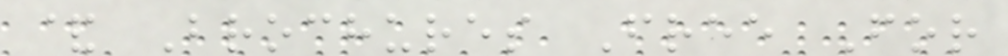& Brochures Free For
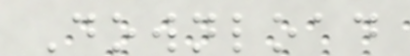Download
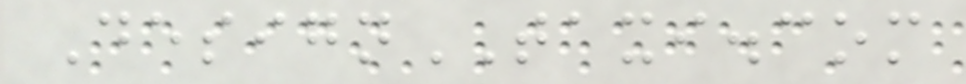DesignTAXI.com
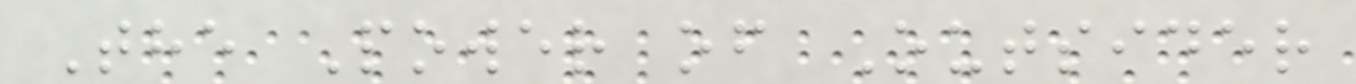The Power of Outsider
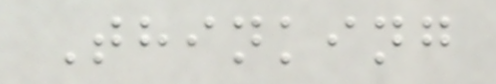Thinking
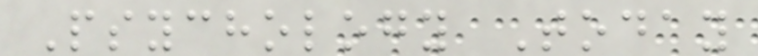Psychology Today
